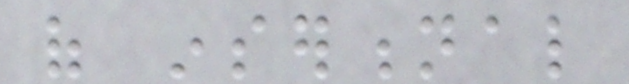of insertional
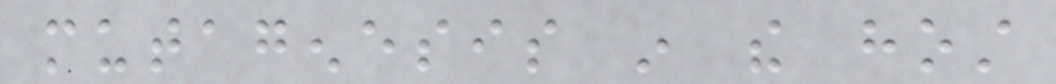mutagenesis in the host
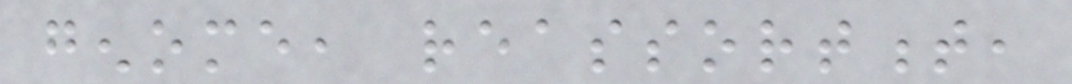genome, reassortment,
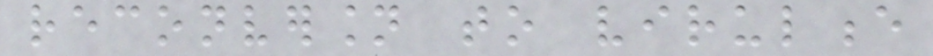reconversion to virulence
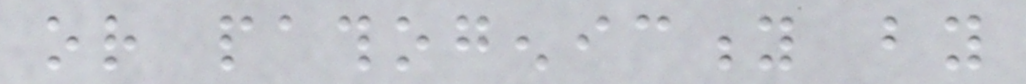or pathogenicity by
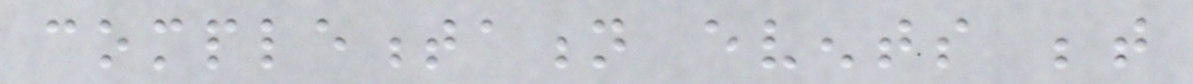complementation events between
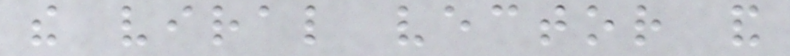the viral vector and
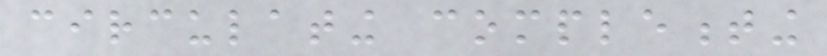circulating complementing
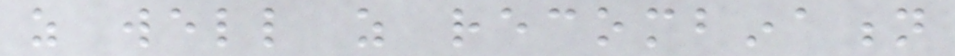as well as recombination
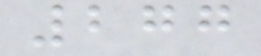277
